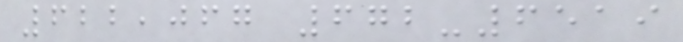622,067 672-6519
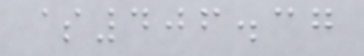$406.37
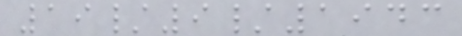19/9/1943
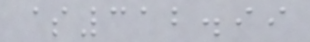$312.99
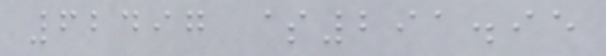62497 $291.95
